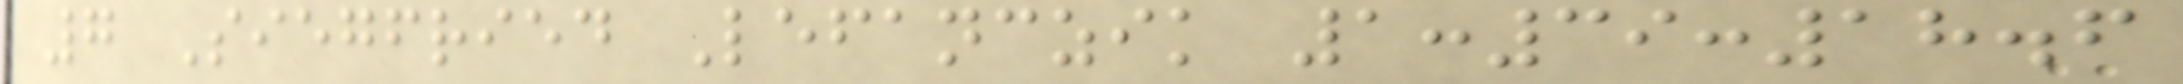7 Siegfried Lefanczik 1:39:18.6
